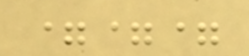===
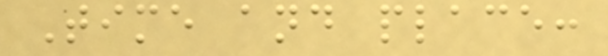Time and place:
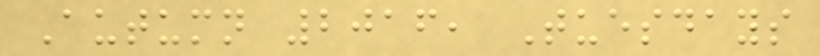Autumn 2016, Tuesdays
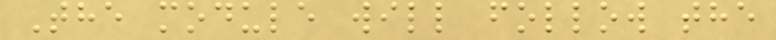The module will follow the
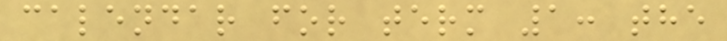calendar for term 1: the
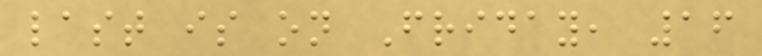last is on Friday, 16
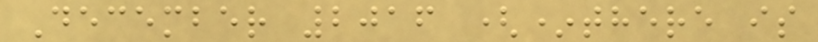December 2016 (*there is
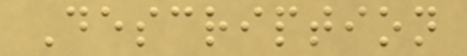Description
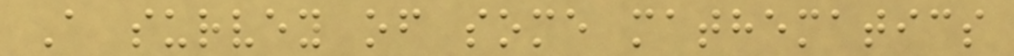A survey of some mathematics
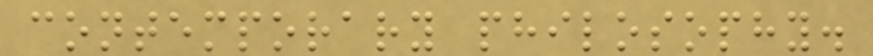contemporary philosophy.
